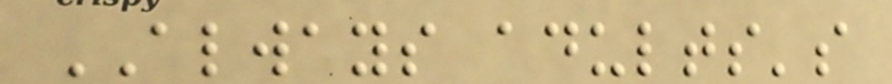ALWAYS adults's
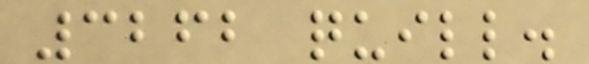3262 quill.
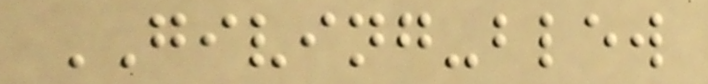GIVING-blew
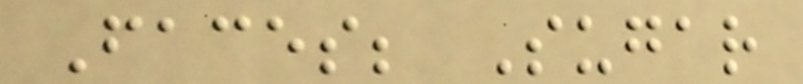Faces; Sugar
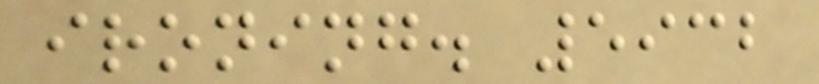ironing. 5932
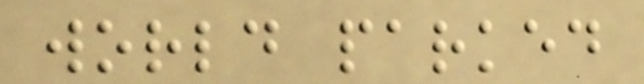world parked
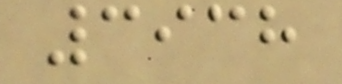3938
